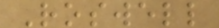Roswell
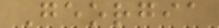Georgia
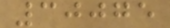30075
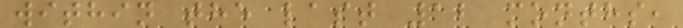within the last 12 months,
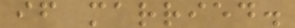if married.
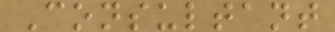Consultant
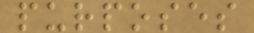purposes
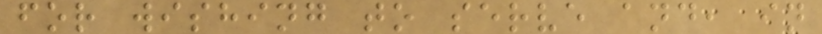for wishing to serve and, in
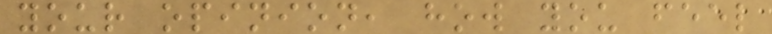your opinion, how you feel
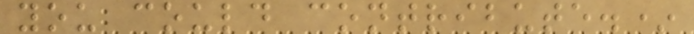you could contribute.*
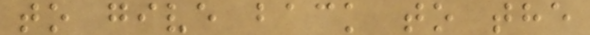to give back to the
